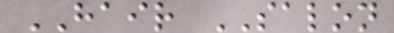HAIR SALON
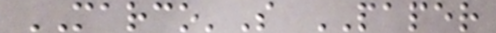MARCO'S PAPER
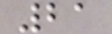21
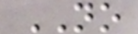NO
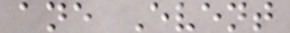ane Event
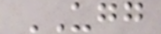UGG
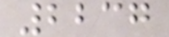2237
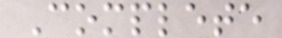Complete
